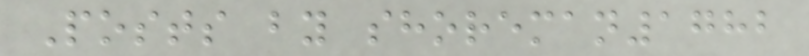Posts by shoreman1782
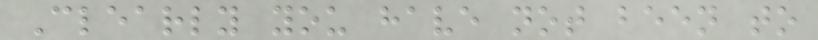Clearly you have not been to
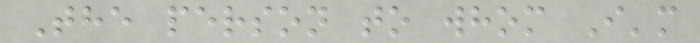The person to whom I'm
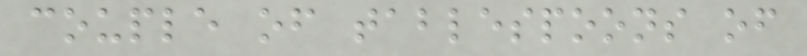couple of tablespoons of
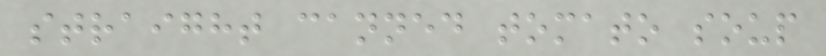straight canned tomato soup
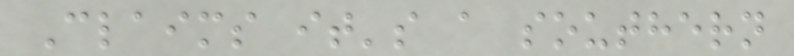Claims it's a southern
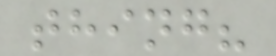thing?
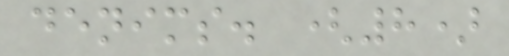denims. (8)
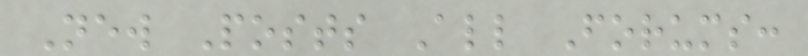New Posts All Forums:
